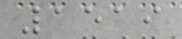1519
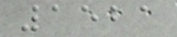1521
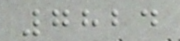7824
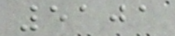5101
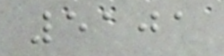5101
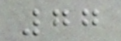77
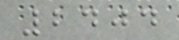2404
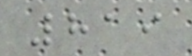819
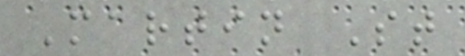Martin St
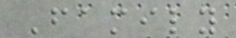Family
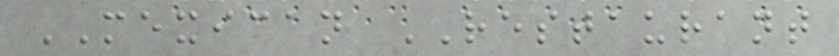MEXICAN RESTAURANT
